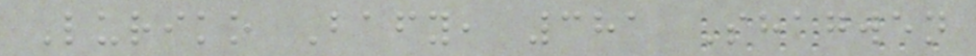Luriko Bafy, 381 Shagwen
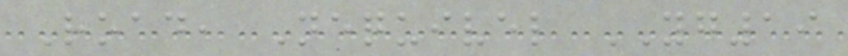Road, Nequivel YG19
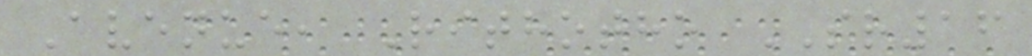Avenue, Rithotho SR16
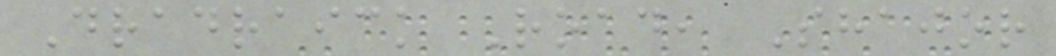Dradraick Road, Shajor
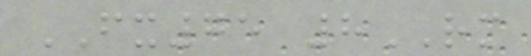FX75 8RM
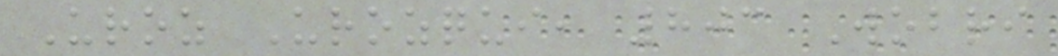Uroz Urozqui, 803 Wobri
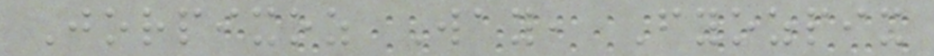Jorpixoz Way, Fyozpix
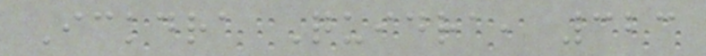Ickdra Quidra, 323
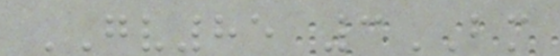GV85 3BM
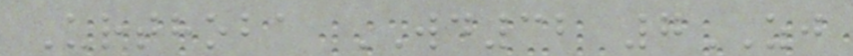Urthoba WD32 7ZJ
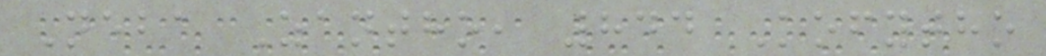Neba Zantho, 844 Kofytho
